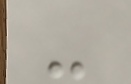-
